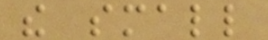the small
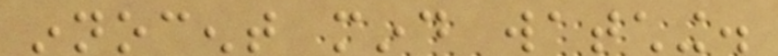innocent mind watching.
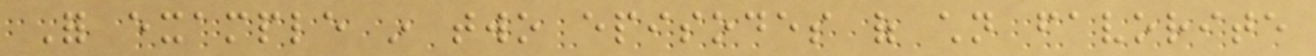For example in two episodes of children favorite
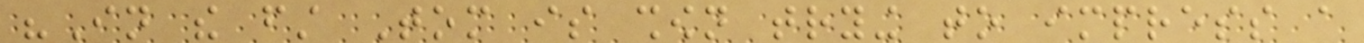"In the first Tom is shown trying to impress a
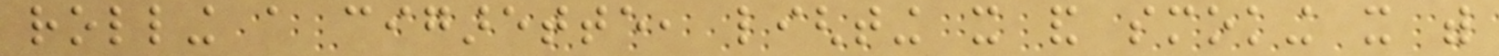rolling a cigarette, lighting it and smoking it with
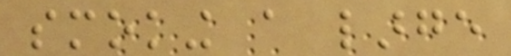smoking a large
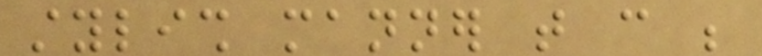stylish manner that can be
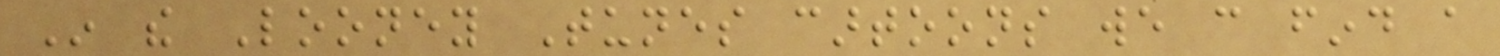In the Looney Tunes cartoons we can find a
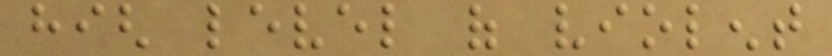high level of violent
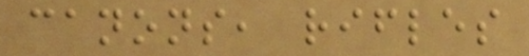canons, rifles
